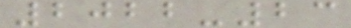2022-23
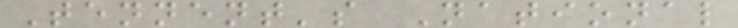Tennent's National
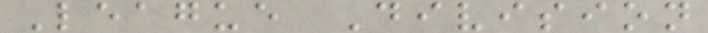League Division
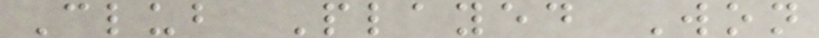Club Played Won
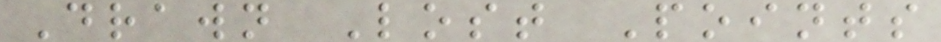Drawn Lost Points
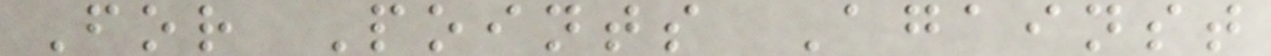For Points Against
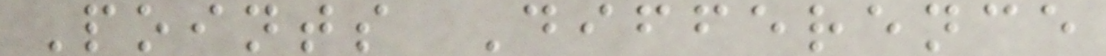Points Difference
